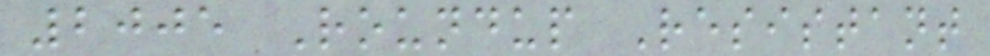2005 Roundup Resistant
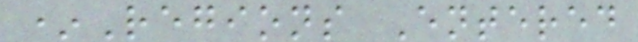*Regions Entered
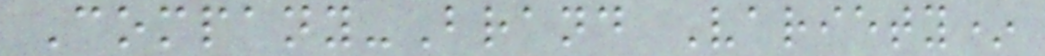Company-Brand Variety*
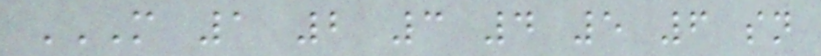M 1 2 3 4 5 6 SN
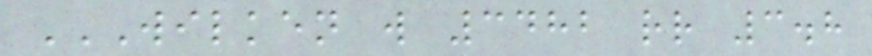WILKEN W 3482 RR 3.8
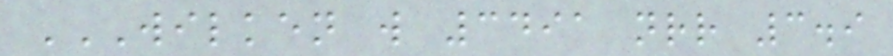WILKEN W 3491 NRR 3.9
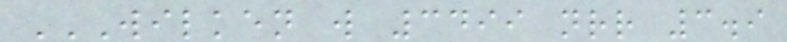WILKEN W 3499 NRR 3.9
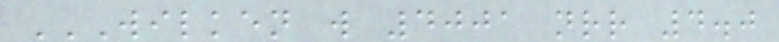WILKEN W 4001 NRR 4.0
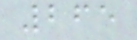265
